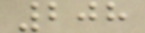208
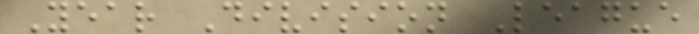Year Division League
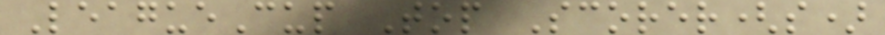LeagueCup Top Scorer(s)
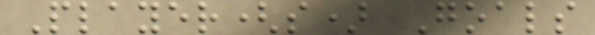Player(s) Goals
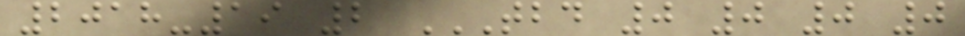2018-19 2 TBD 0 0 0 0
